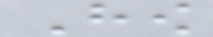How
